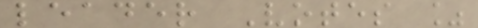leader Votes %
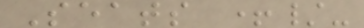Seats +/-
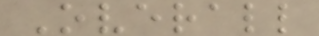Overall
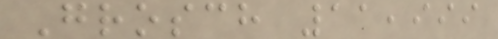Grosch 11,999
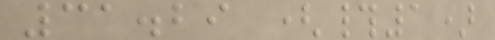31.29 (#1)
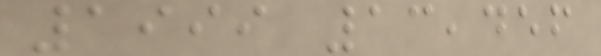1999 13,456
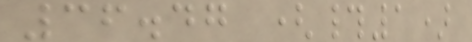36.47 (#1)
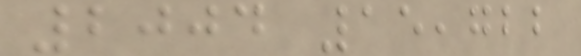2004 15,722
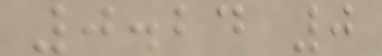0.24 0
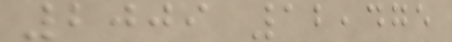2009 12,475
